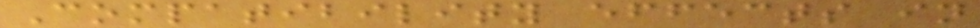Compatibility effects in
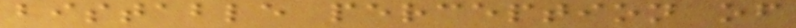bistable perception of
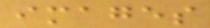images
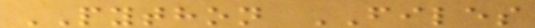PYTHON FILES
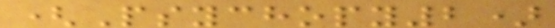(Psychopy2)
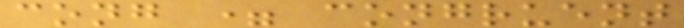cong = congruent
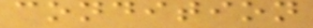condition
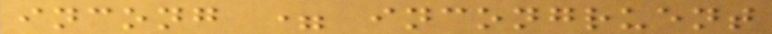incong = incongruent
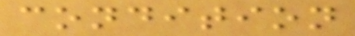condition
